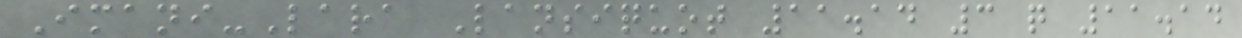Imani-Lara Lansiquot 11.14 3 q 11.14
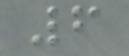6
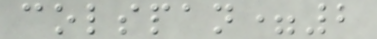colspan=2
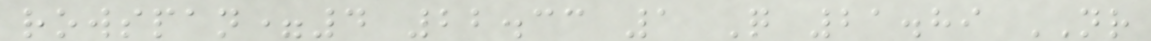rowspan=4 22.33 1 Q 21.89 NR
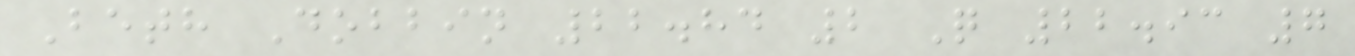Beth Dobbin 22.84 2 Q 22.93 7
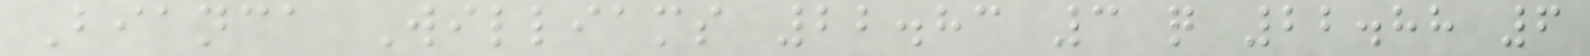Bianca Williams 22.83 3 q 22.88 6
